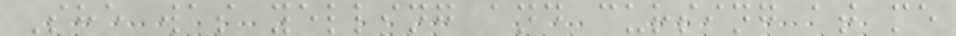She was yelling and cursing at me
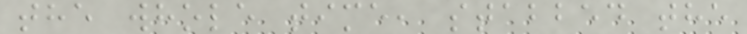the whole time, stabbed the
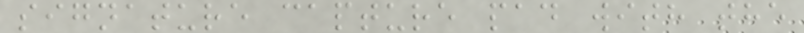signature capture pad with the
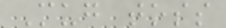Mug toss
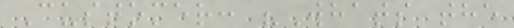Customer: "Whats the
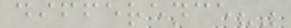difference?"
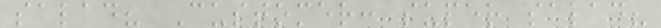salad? Customer: super salad?
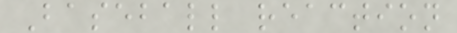Baseball reaction
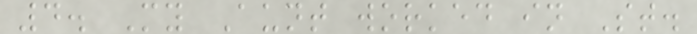4. My Aunt worked in St.
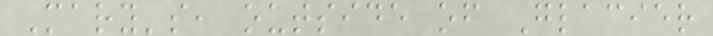Mary's, outside of Glacier
